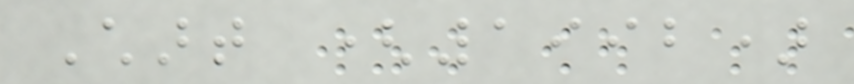Chart (1992)
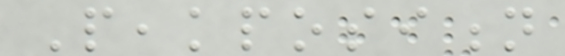Peakposition
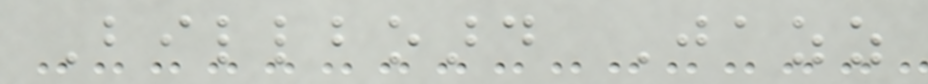Billboard Jazz
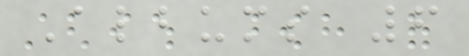Albums 6
